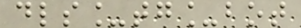dls_tg_bot
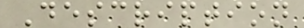Description
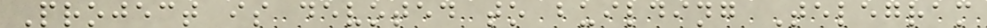Project is devoted to building Telegram
